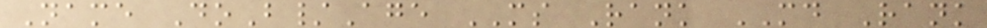Name DoB/Age MS Rank MD Rank
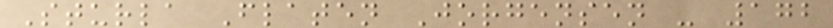Sturla Flaten Jorgensen - 172
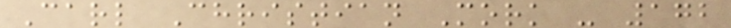Carl Christian Mork - 172
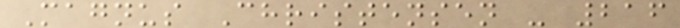Magnus Christensen - 216
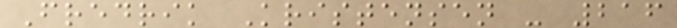Fredrik Kristensen - 216
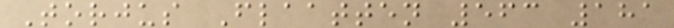Torjus Flaatten 563 181
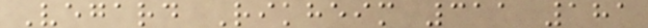Vegard Rikheim 311 181
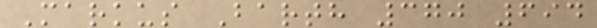Markus Barth 370 694
